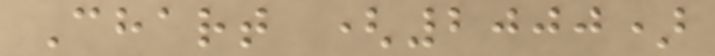Chart (2000)
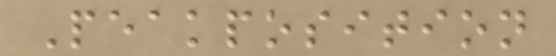Peakposition
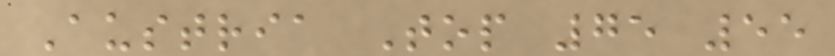Austria Top 75 55
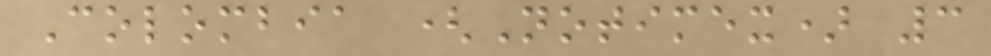Colombia (Notimex) 3
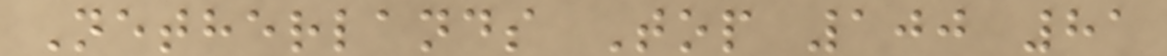Netherlands Top 100 81
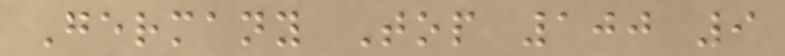Germany Top 100 9
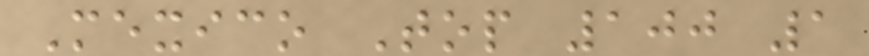Mexico Top 100 1
